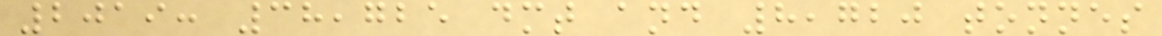2019: 38,725 dmt and 8,720 tonnes
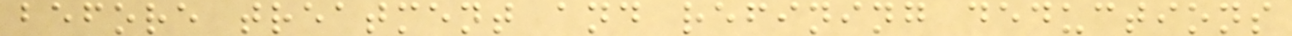before treatment and refining deductions
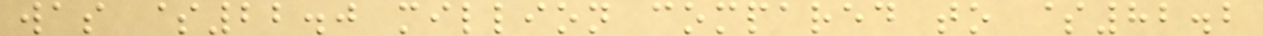was $22.0 million compared to $82.2
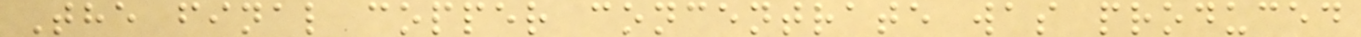The final copper concentrate was produced
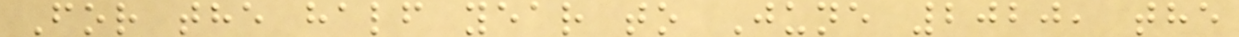For the half year to June 2020, the
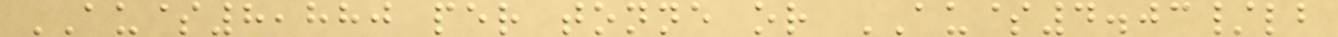AU$8,880 per tonne or AU$4.03/lb
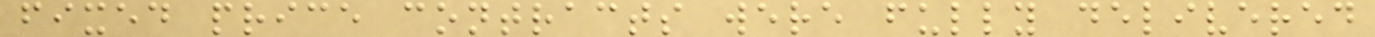fixed price contracts were fully delivered
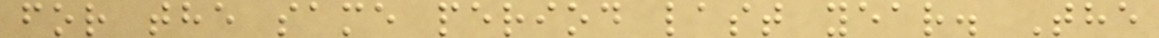for the same period last year. The
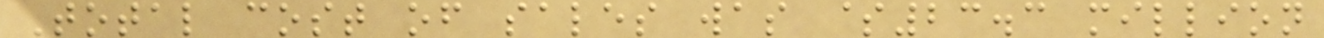Total cost of sales was $23.3 million
